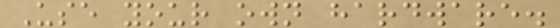Use your own hardware.
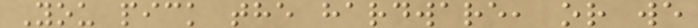You pick the hardware, or we
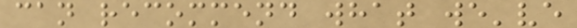can recommend what we've
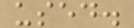used.
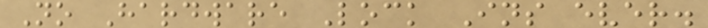No Hardware Lock Ins ever.
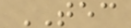TEC
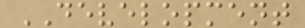DEVELOPMENT
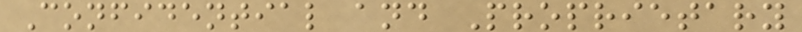Confidential and Proprietary
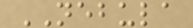NEBULA
